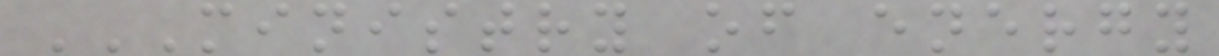MINISTRY OF ENERGY
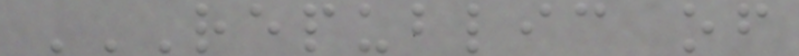REPUBLIC OF
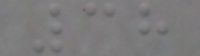38
